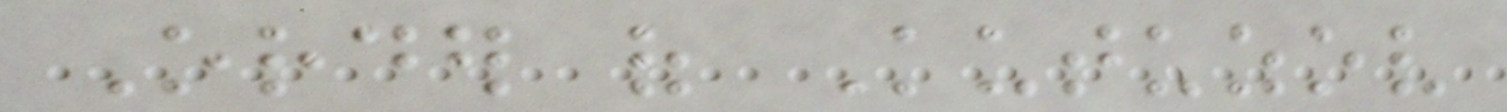Order of Kutuzov
